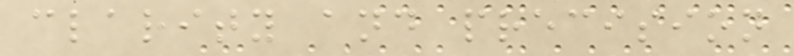clarity and precision
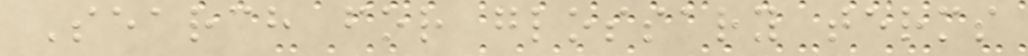Search for glossary terms
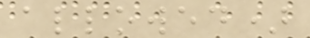allowed)
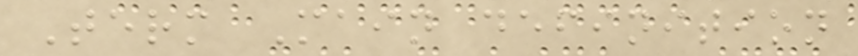Term Main definition
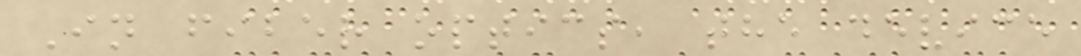In fiber optics, the device
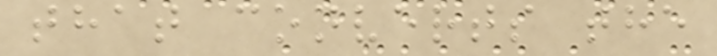that converts the
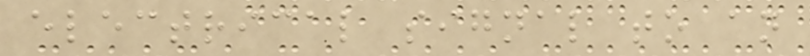electrical signal to an
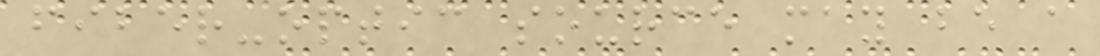fiber-optic source may be a
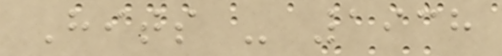Hits - 1938
